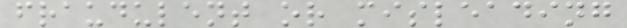fraudulent or misleading
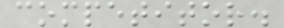competitor.
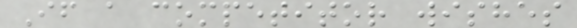If a competitor wishes
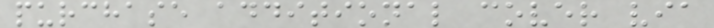purchase additional cover via
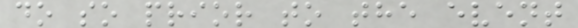do so prior to the event
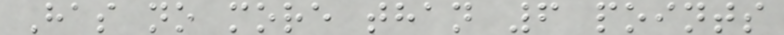Has no more than 6 points
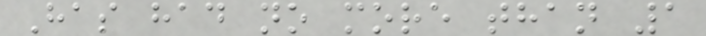Has had no more than 1
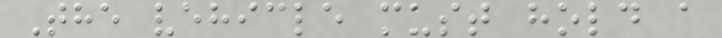The vehicle must hold a
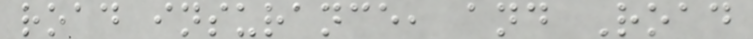road insurance, and Road
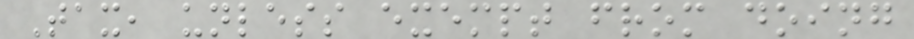Tax, unless exempt from doing
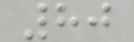80
